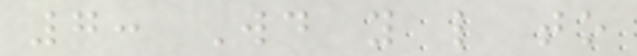7: Would you like to
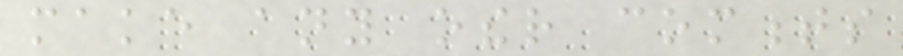make any other comments
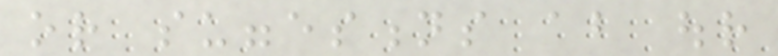or suggestions about our
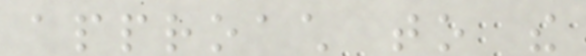approach to the
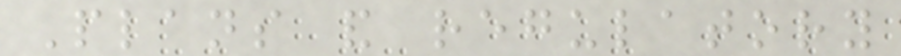Plans and regulatory
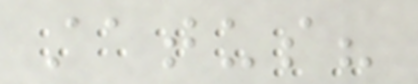status?
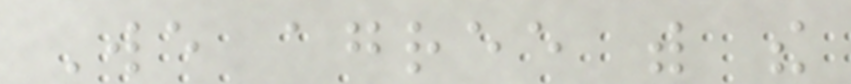We agree with the
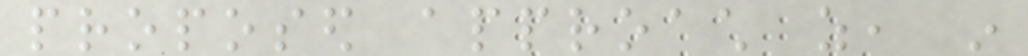proposed approach as, in
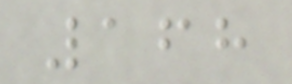168
